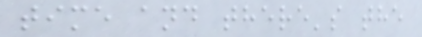time and there's the
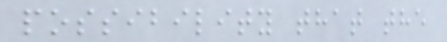possibility that the
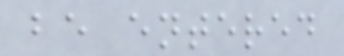be entered
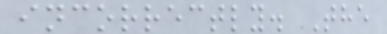incorrectly. The
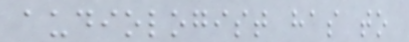audiologist has to
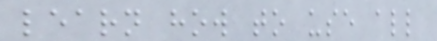learn how to use all
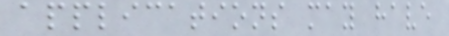applications may have
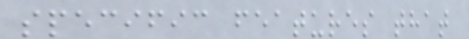specific features that
